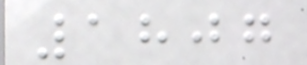1807
